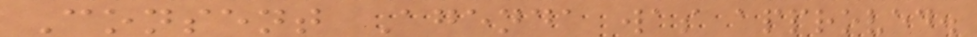Consent Agenda was approved.
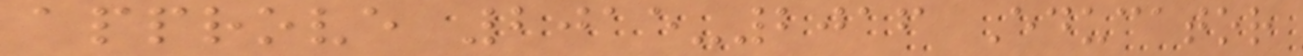approve 2015-2016 Educator
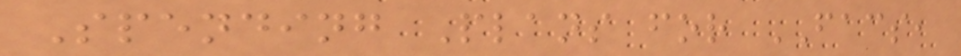Spending Plans for FACS,
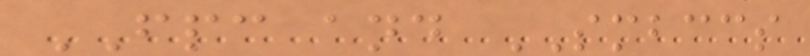FPC and SMBCCS
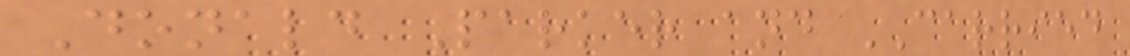Donald Parker and CARRIED
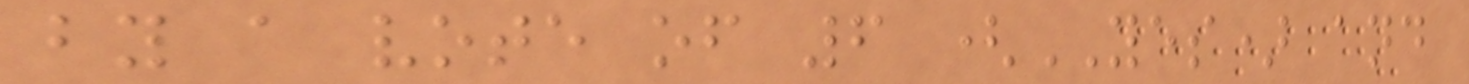by a vote of 6 (YES) and
